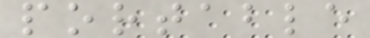portable
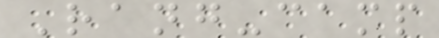Rang-camp
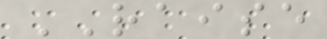RAISE
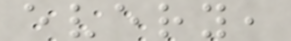every,
